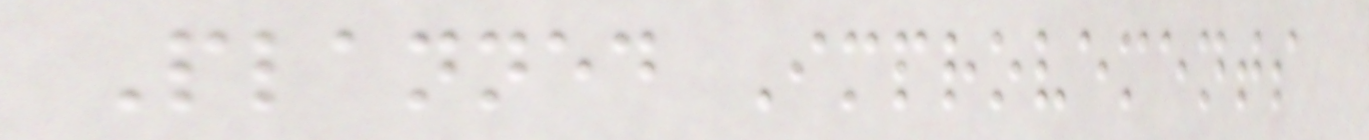Planned Improvements
